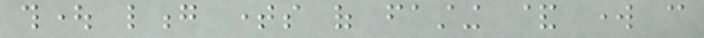thought long times of fasting & work can
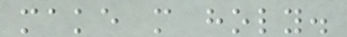make more holy.
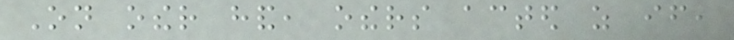On other hand, others acted as if,
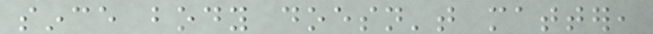since body doesn't matter,
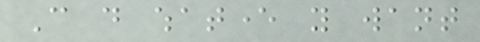Can do whatever you want
